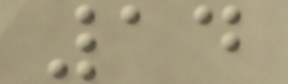14
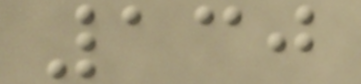130
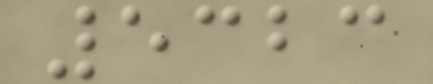5323
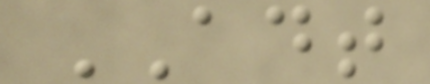ADT
